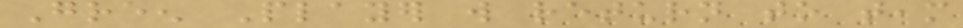Green Player will return to team
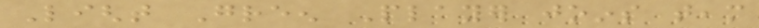Light Green Player joins team
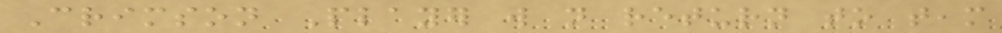Crimson Player will not return to team
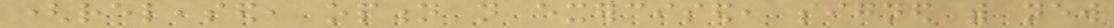(released, option not exercised, signed with new
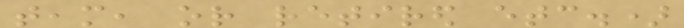team, or retired etc.)
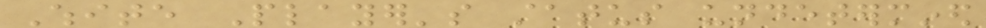White Player's status undetermined
